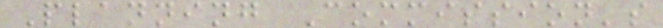Planning Commission's
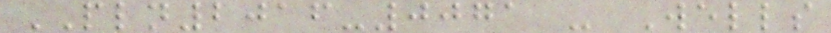PLN2016-0071 - Wells
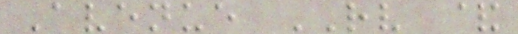Avenue RV &
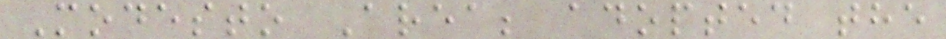Modesto Area; adopted the
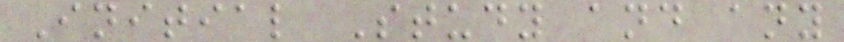Initial Study and any
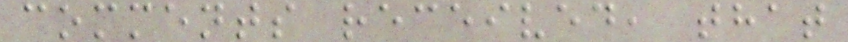comments received, that
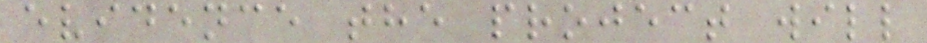evidence the project will
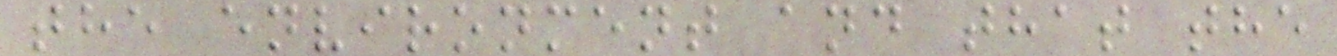the environment and that the
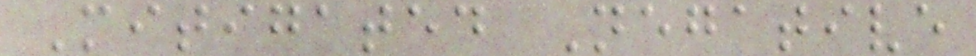Mitigated Negative
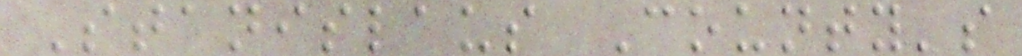Stanislaus County's
